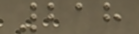218
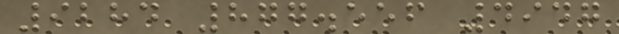9284 877.556 4947
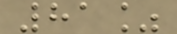81%
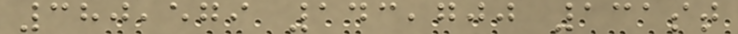380,579 143,700 131st
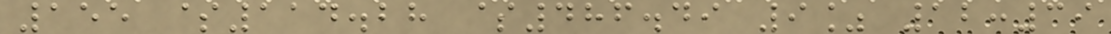155 $114.28 $486.49 9% 12:39
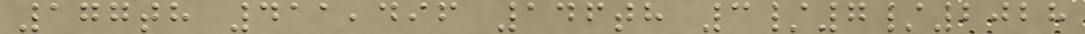177th 411,496 146th 3/7/2028
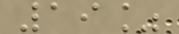19%
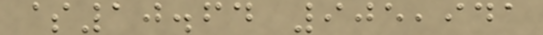$10.64 905,941
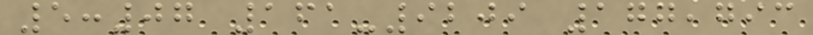5:07 161-9209 177,793
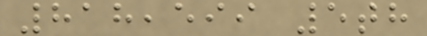818,599 5th
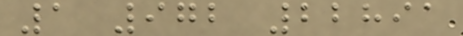1 972 22891
